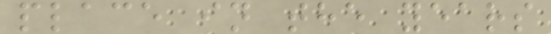place in the years
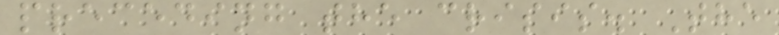preceding the crisis. The
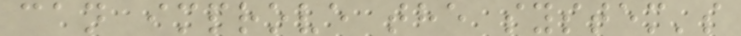can improve the system's
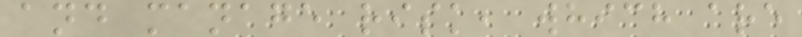and manage risk, which are
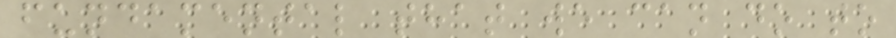fundamental that we can do to
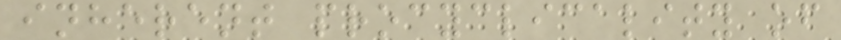inherent procyclicality of
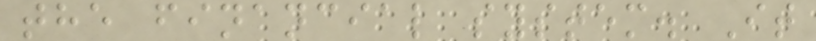the financial system. It
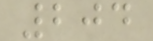204
